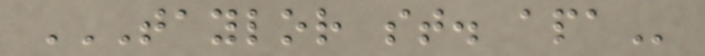TAYLOR ST. APA
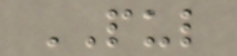PUL
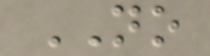NO
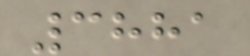3881
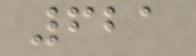621
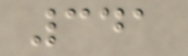341
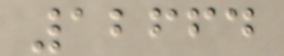12664
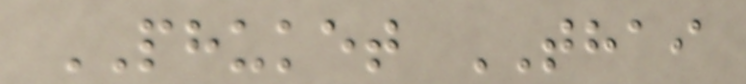PHUKET THAI
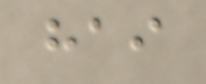hai
